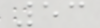53
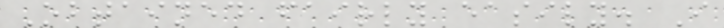Obtained fairly easily. I
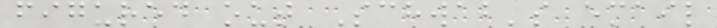figured out Schwab's email
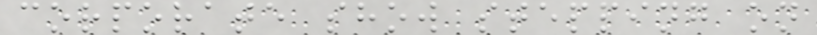corporate show stepping on
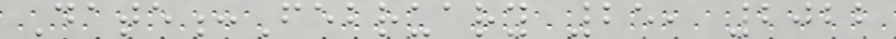Date:February 25, 2022
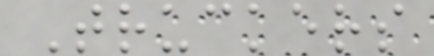Truckers
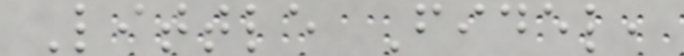Little Fidel,
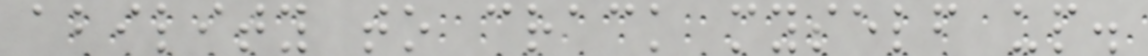ability to crack myself up.
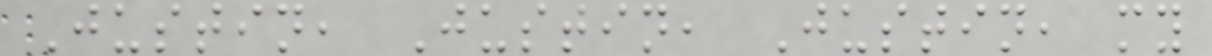Justin, Justin, Justin, my
